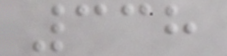338
